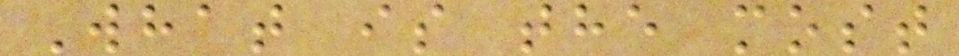What is the most
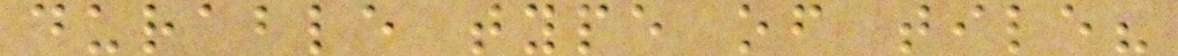durable type of tile?
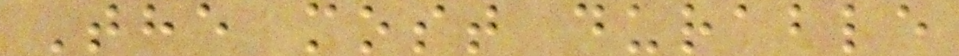The most durable
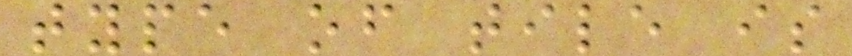type of tile is
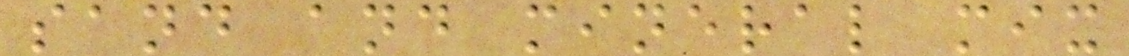sand and mineral mix
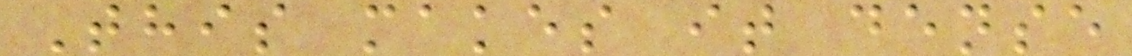This makes it dense
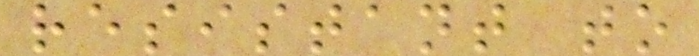resistant to
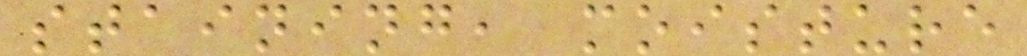staining, moisture
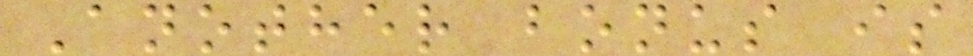Another bonus is
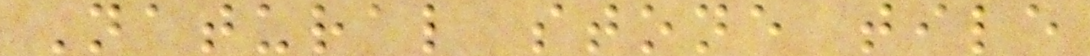Natural stone tile
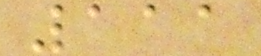111
